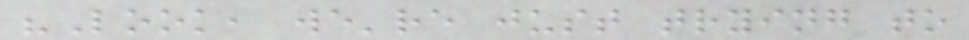"Look, we're just trying to
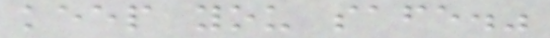keep you safe."
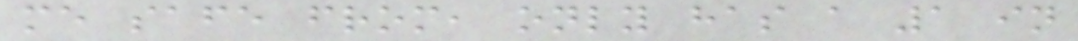me safe from, only has a 1 in
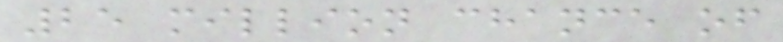25 million chance of
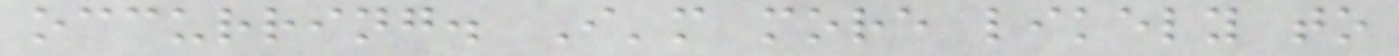occurring. I'm more likely to
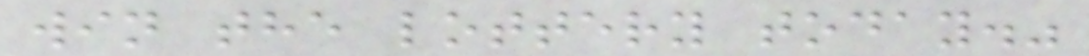win the lottery today."
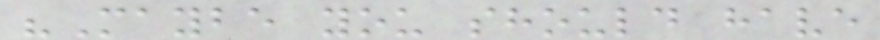"Maybe you should have
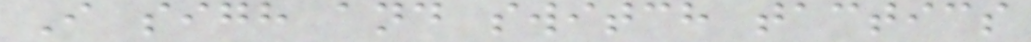I sigh and switch tactics
